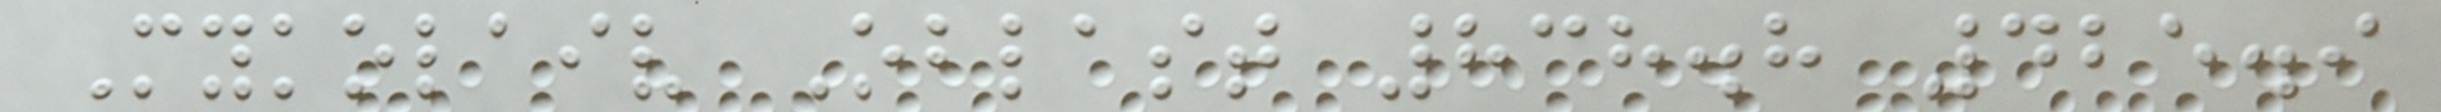Mykolaiv Oblast 838.8 425.9
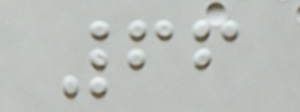66
